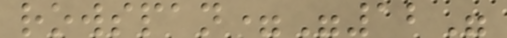rowspan="12"
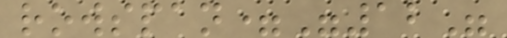rowspan="12"
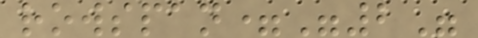rowspan="2"
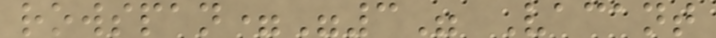rowspan="3" Vacant
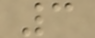3
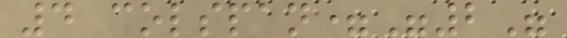4 colspan="2"
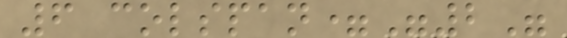6 colspan="2"
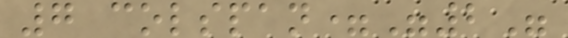7 colspan="2"
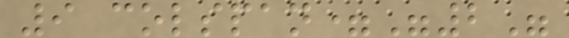9 colspan="2"
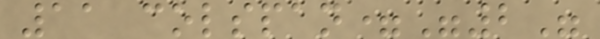11 colspan="2"
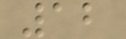12
